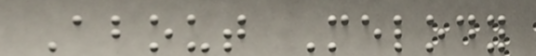About Melody
